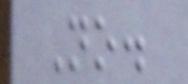No.
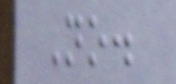No.
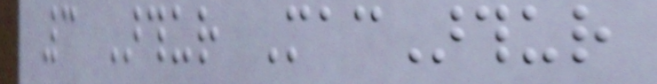3 Arthur MacArthur
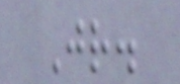Jr.
